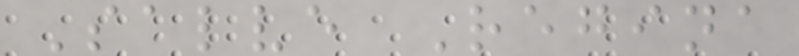Salve Regina
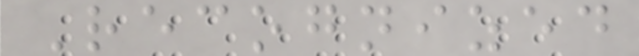Recognized
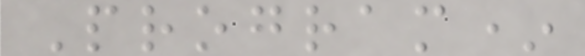Program*
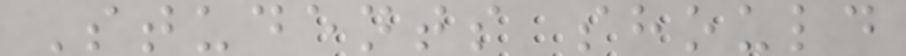Students should
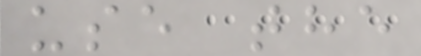use the
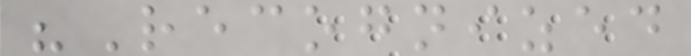"Recognized
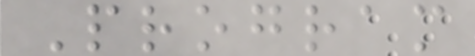Program
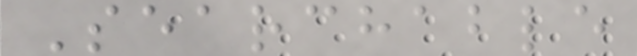Searchable
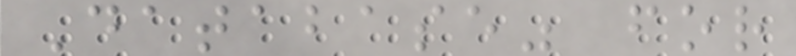Database" for
